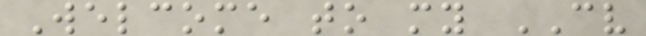Welcome to my CV
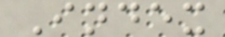Index
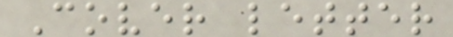Cover letter
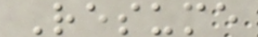Resume
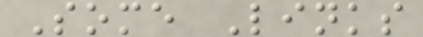Some Links
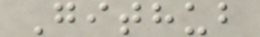Github
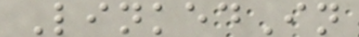LinkedIn
